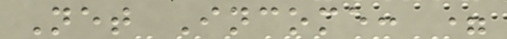Net Income: =
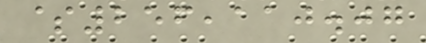$256,110.07
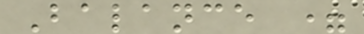Balance =
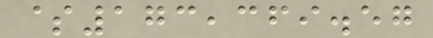$173,369.57
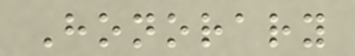Honorary
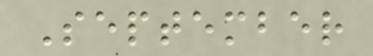September
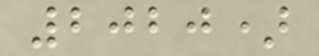2020)
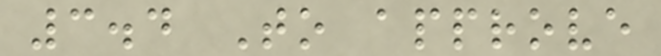3.4 To approve
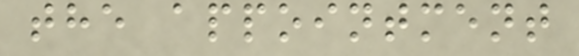the appointment
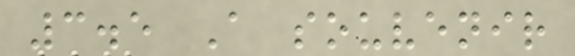3.5 A souvenir
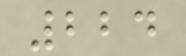224
